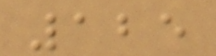125
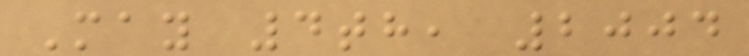May 4th, 2004
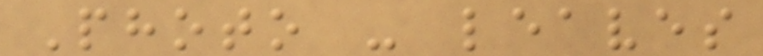Photo - leaves
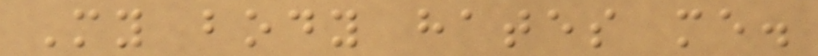My body hates me.
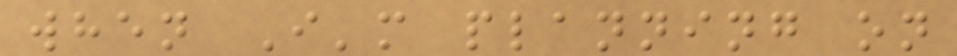when I'm planning on
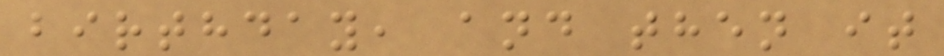birthday, and then it
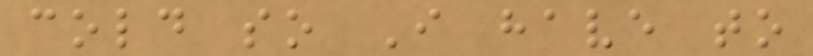cold so I have to
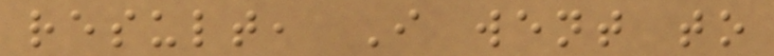result, I went to
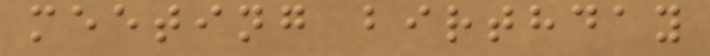meeting birthday
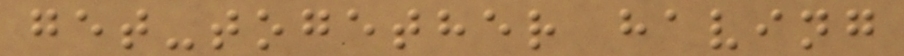get-together having
